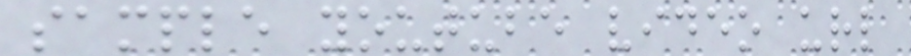sample youtube video url
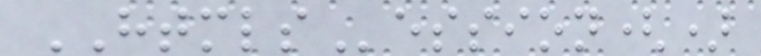HTMLSession()
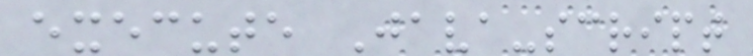execute Java-script
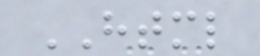HTML
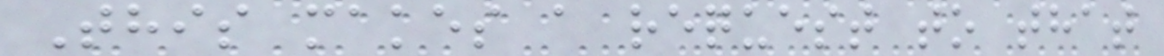This makes a request to that
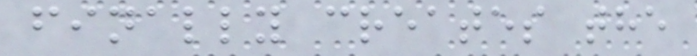finally creates the
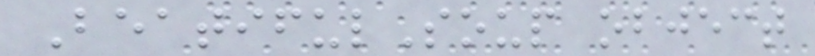BeatifulSoup object
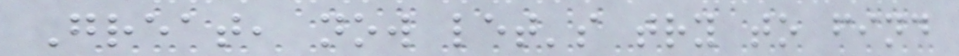Great, now let's try to find
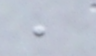,
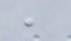,
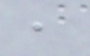,
